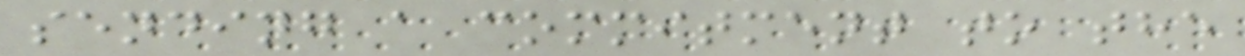sending a commitment to the
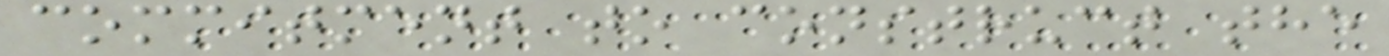commitment to construct the
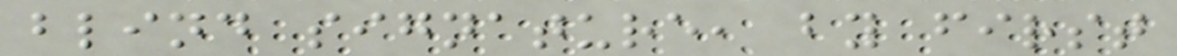blind signature, by first
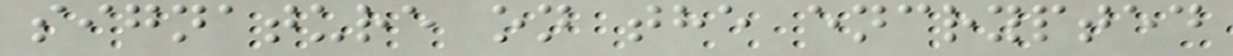signature on the encrypted
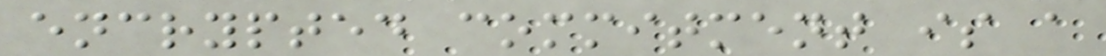encrypted commitment is a
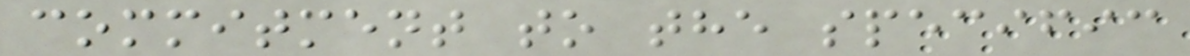commitment to the specific
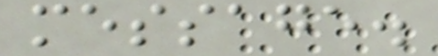message.
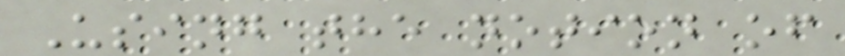Using the notion of
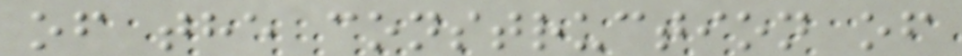of the construction of
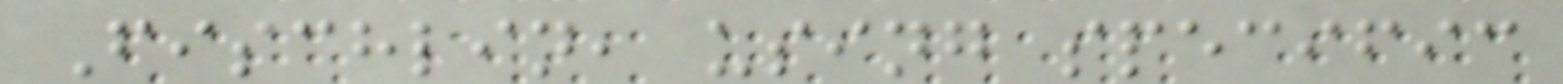Fischlin, using specific
